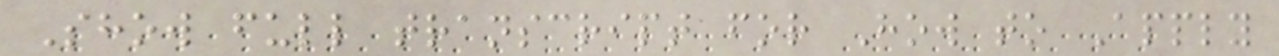Show full transcript for How to Apply
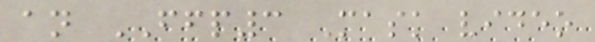an FFP3 Mask video
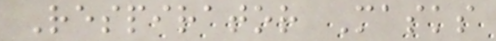Respirator Masks
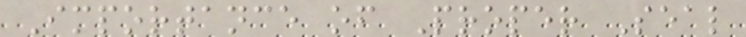Importance of Proper Seal
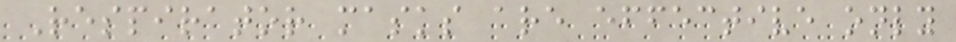Respirator masks are effective only
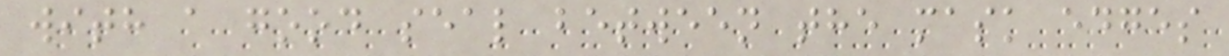with a good seal between the mask edges
